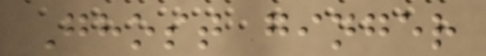Ghost ginger
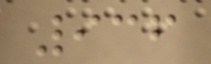936
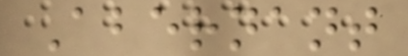Abernant
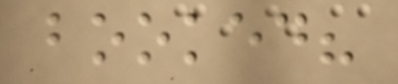booked?
